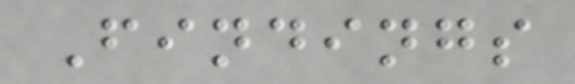Findings
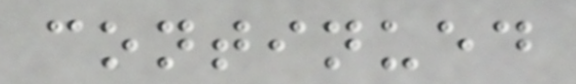continued
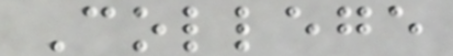College
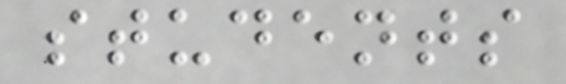students
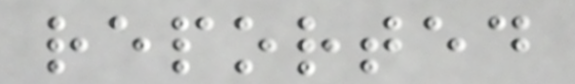reported
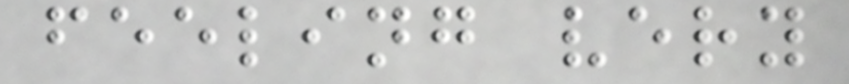feeling very
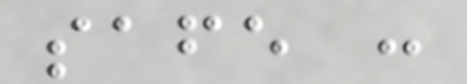safe :
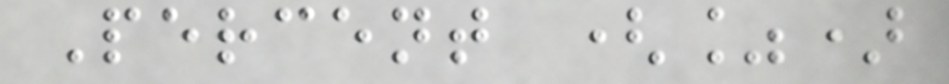Percent (%)
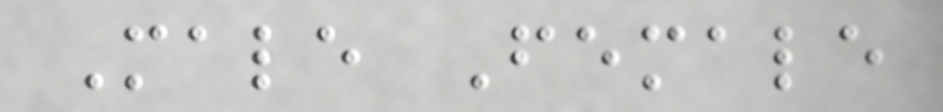Male Female
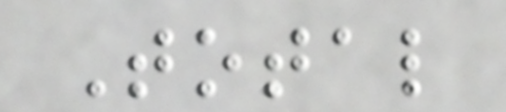Total
